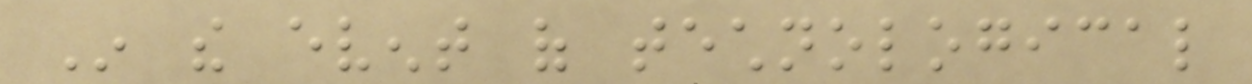In the event of technological
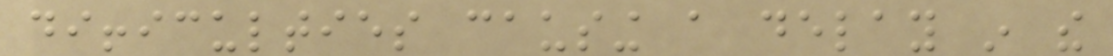difficulties causing a delay in the
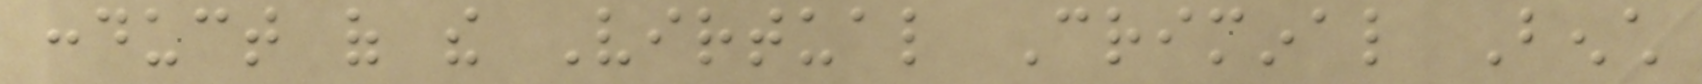conduct of the Virtual Criminal Bench
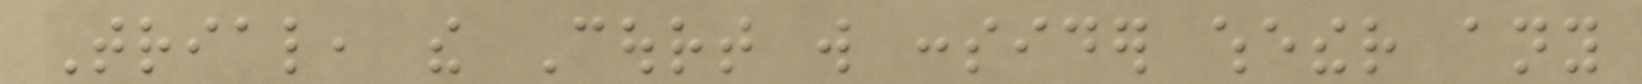Trial, the Court will consider whether any
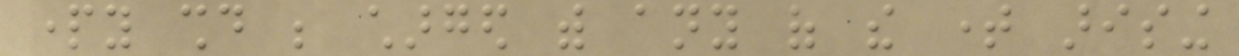party should be charged with any of the time arising
